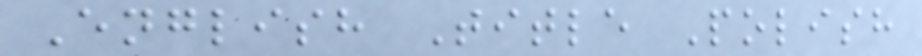English Title Polish
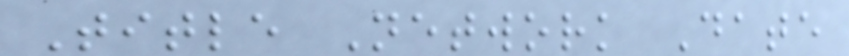Title Network Date
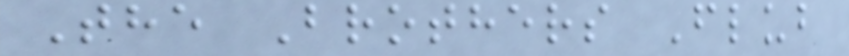The Brothers Flub
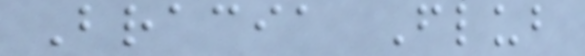Bracia Flub
